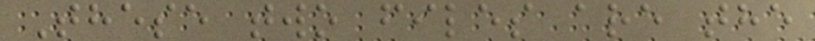These two files are the
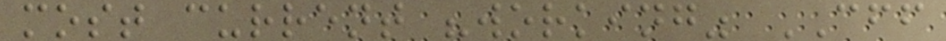most current "working" CFF
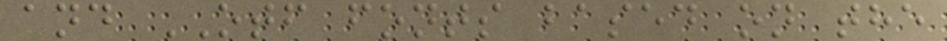and OTF fonts based on the
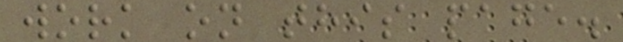work on this page.
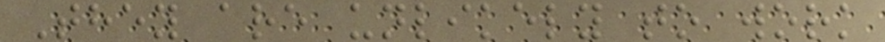They are unlikely to work
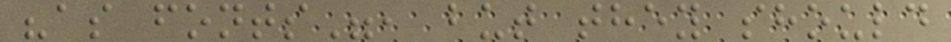"as fonts", but they should
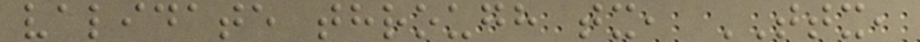validate through tx, TTX,
